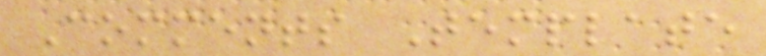Comments Template
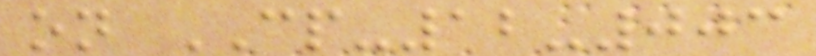on CP-12-003
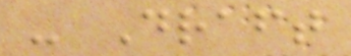- Draft
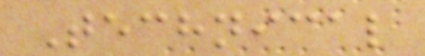Technical
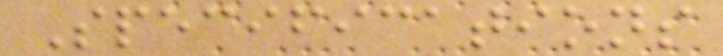Specifications
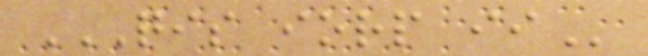QIS IORP II
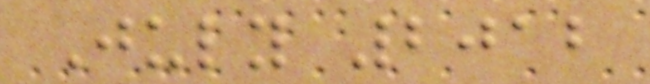July 2012
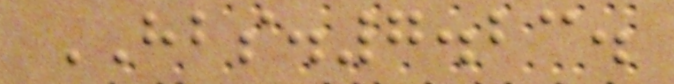HBS.7.23.
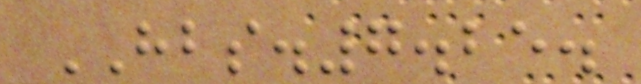HBS.7.25.
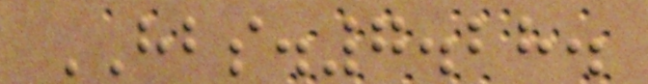HBS.7.28.
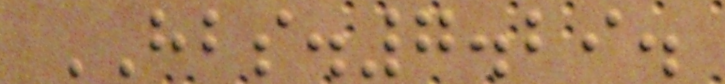HBS.7.29.
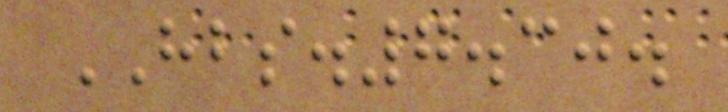HBS.7.30.
